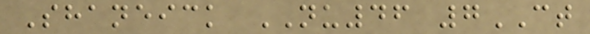Shaneick NU46 7CT
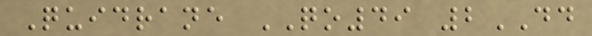Quidrane QO49 2DD
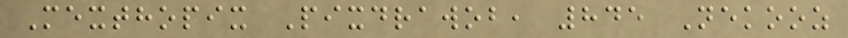Mexthopix Pixdrawob, 845 Nekooz
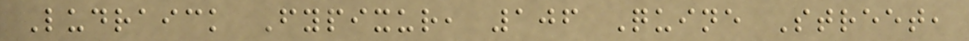Ludraick Fypixur, 106 Quine Street,
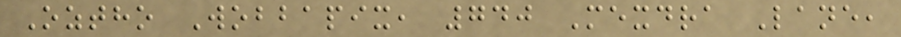Oztho Wobbapix, 740 Mexdra Lane,
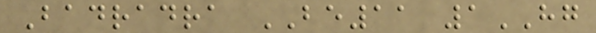Badradra BE11 1HG
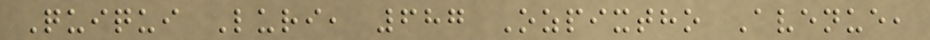Quiqui Luri, 687 Ozpixtho Avenue,
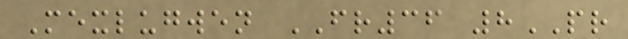Mexlugwen FR36 8PR
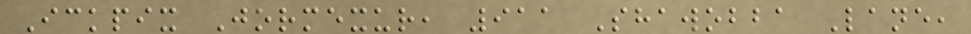Ickpix Jormexur, 911 Shawobba Lane,
